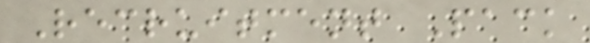Recruitment Pack
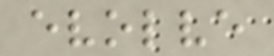evolve
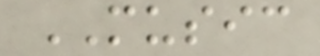MUSIC
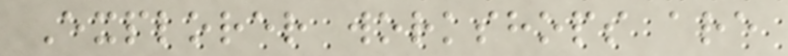Explorer workshops are
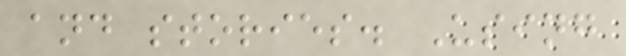and stories. Using
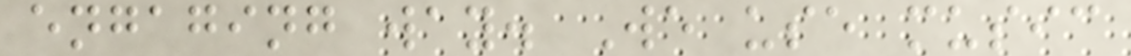engaging way. We use music
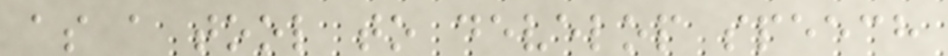as a tool to develop speech
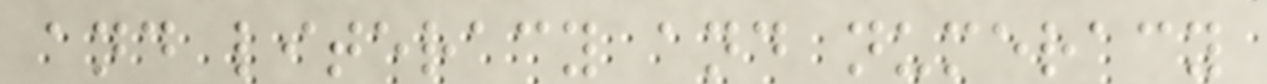and literacy and numeracy
